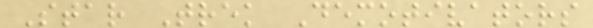Star Trek Demotivators
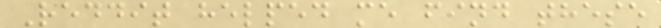Reddit helped me find these
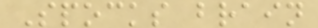Spocks brain
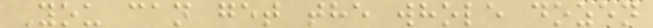You can get the whole dozen
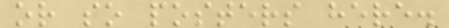or so posters here.
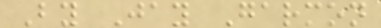By Jay Garmon
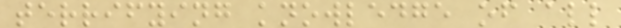terrifying knowledge of all
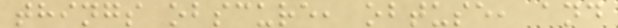things obscure, obtuse, and
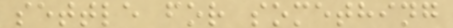settle for something
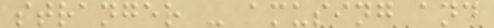stranger - amusing and
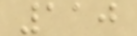110
